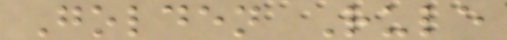Golden Rule
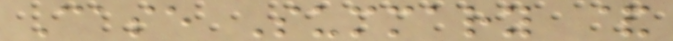Case Summary &
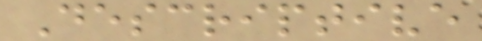Descriptive
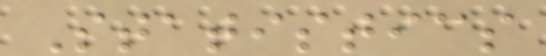Statistics
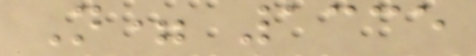N= 1335
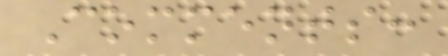Comments:
